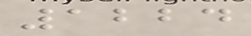1224
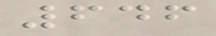646
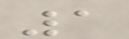1
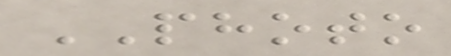PHOTO
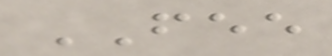FEE
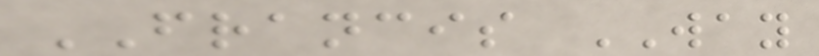FRANCIS WAY
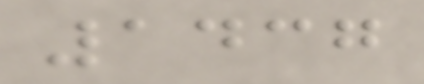1437
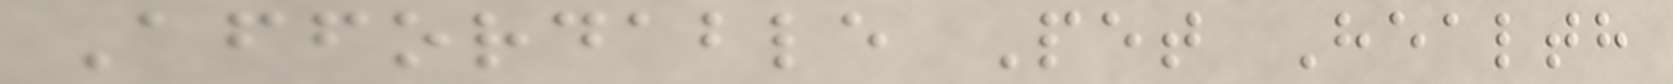Affordable Pet Health
